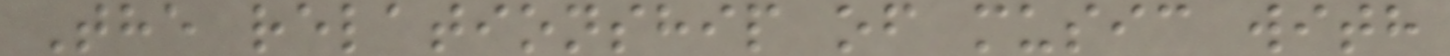The relationship of music with
